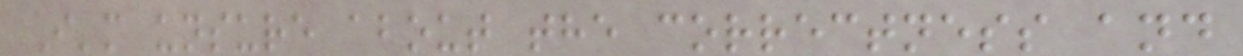I'm unsure about the correctness and
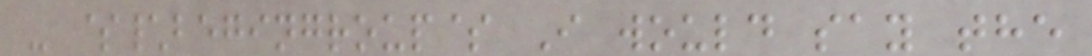- $\begingroup$ I would say the
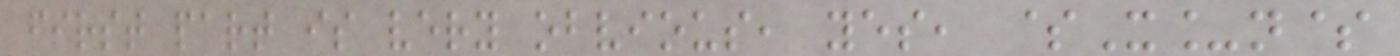first part is very obvious, yes, $X_n$
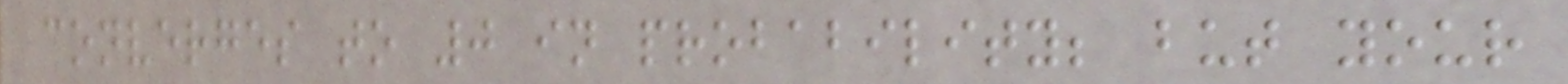converges to 0 in probability; but your
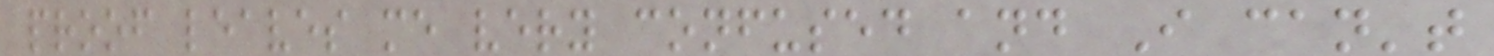proof leaves me very confused and I can't
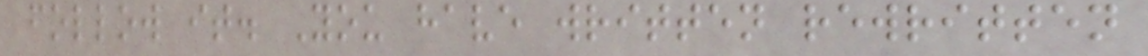follow it. You have written rewritten
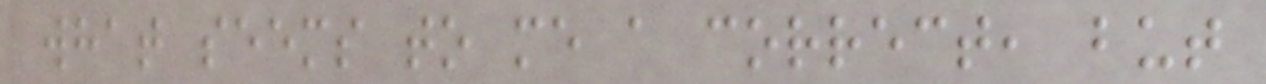what seems to me a correct, but
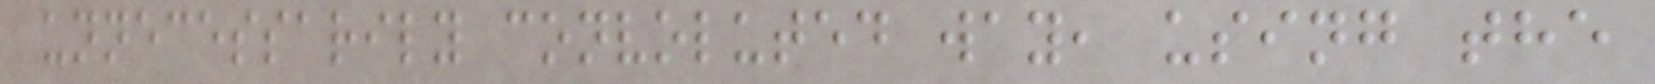unnecessarily convoluted way, using the
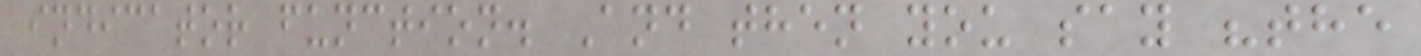indicator function. And then you say "the
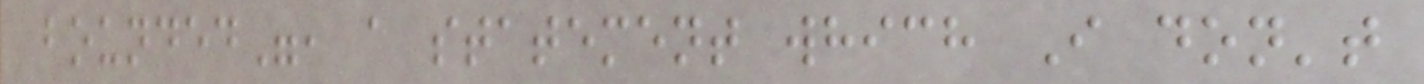bounded", a statement which I don't
